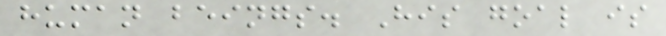human beings. His goal is
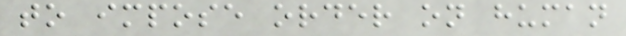to impose order on human
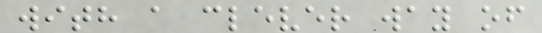with a clever way of
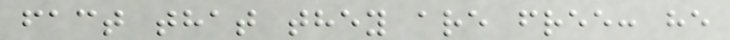fact that they are free: he
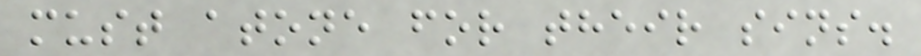must atone for their sins.
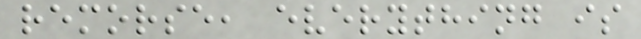remorse, everything is
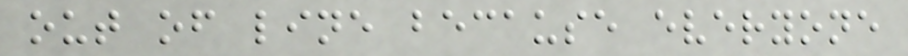out of line because everyone
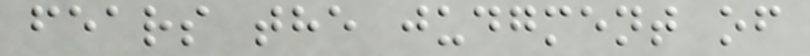fears the judgment of
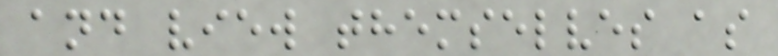and view themselves as
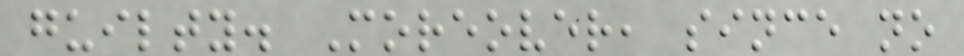guilty. Moreover, since no
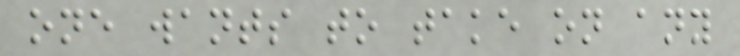one wants to take on any
